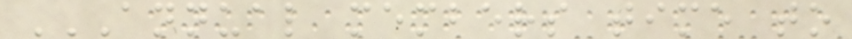ANNUAL MEMBERS TIME TO
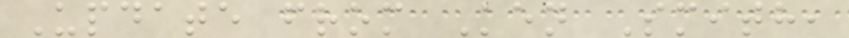Update from Ken Smith,
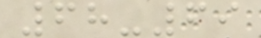68-69
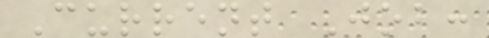Current Job:
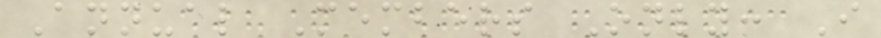Annual Members Only: I
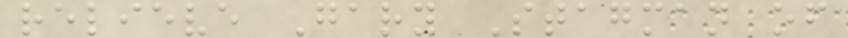relieve Gary Stagman of
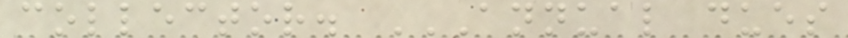collector. ANNUAL DUES
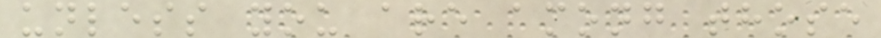unless you are among those
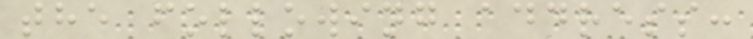the following address:
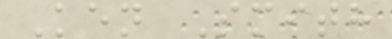Ken Smith
